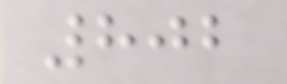802
